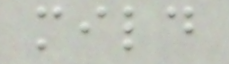mild
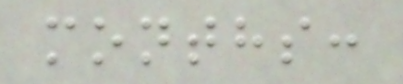months:
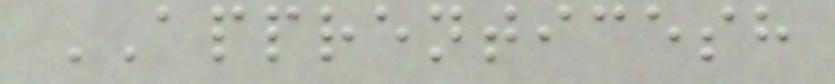APPRENTICESH
